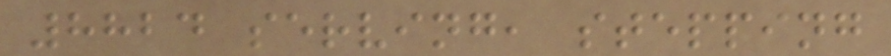8824 serving, stepping
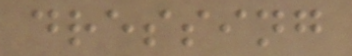dressing
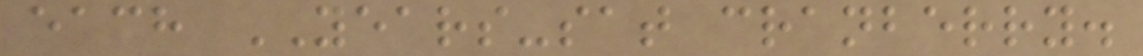each YEARS-sat cranberry.
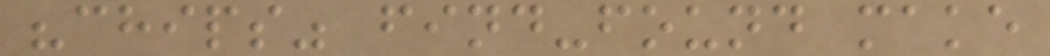"chips" find-found make
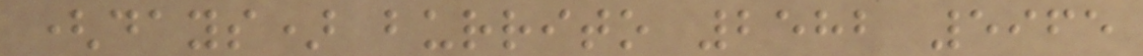(days) burrito 2582 5965
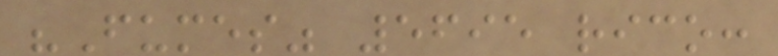"Fumes" 5695 rico:
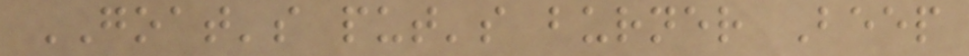GOAT's put's burner Beep
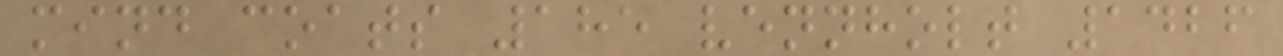mind coats 185 vennholt 1426
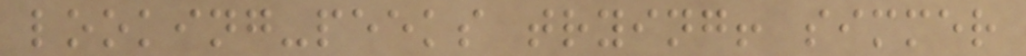looking-peeks trying! simmer
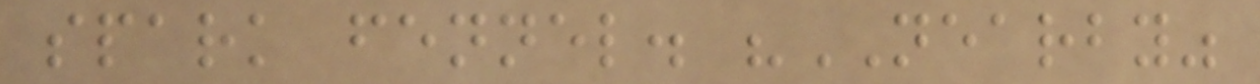spark fennel. "NEARBY"
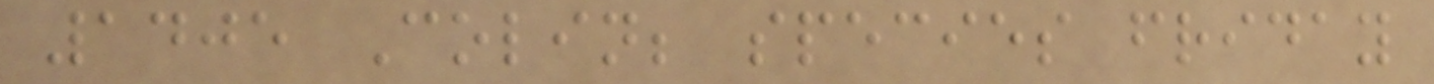1405 Colin; species friday
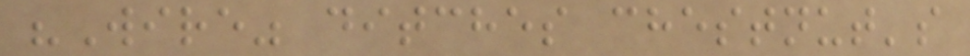"Wire" ditches chestnut's
